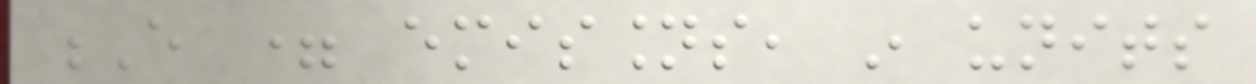E = emissions, in units
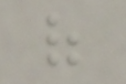of
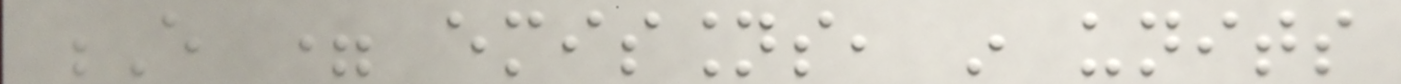E = emissions, in units
